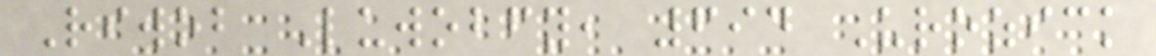Riwob Luwobfy, 694 Urozick
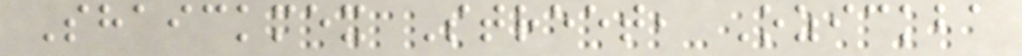Shaickmex Street, Ozickba
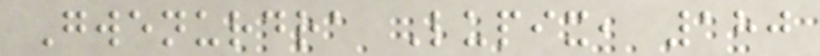Gwenurdra Lupix, 180
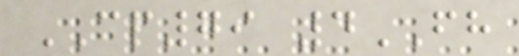CP79 4FH
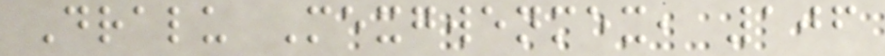Dralu Mexgwenmex, 106
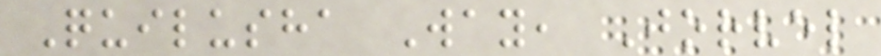Quilusha Way, Jorvel
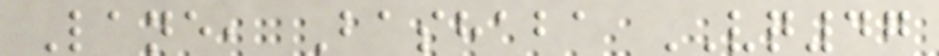Lane, Bashaba VQ47
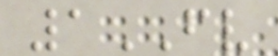1FV
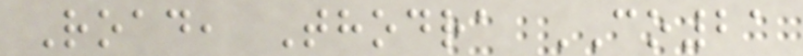Road, Thodra CO21
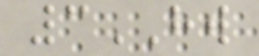3HW
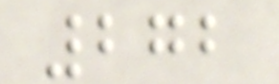272
